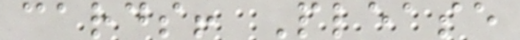cards! Please
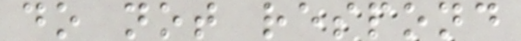do not respond
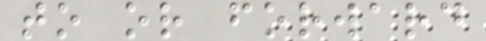to or forward
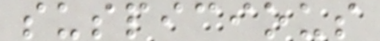suspicious
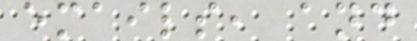emails, and
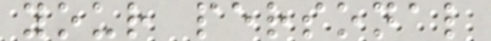your personal
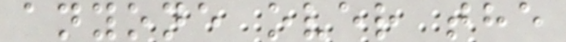anyone over the
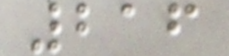216
